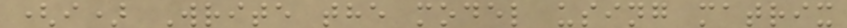(i) Write the model using matrix
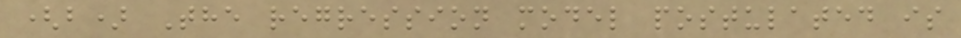(b) The regression model postulated is
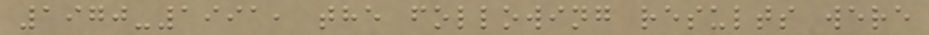1970-1991, the following results were
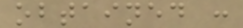obtained :
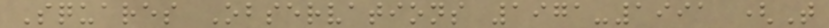Squares Observations 1971-1991 (T
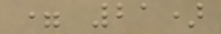= 21)
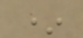*
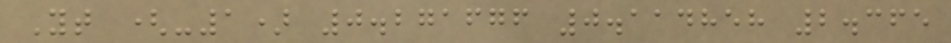Yt (-1) 0.271676 0.114858 2.365
